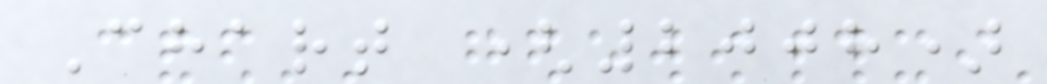Chart (2008)
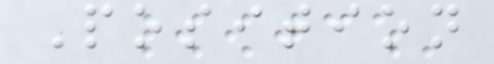Position
